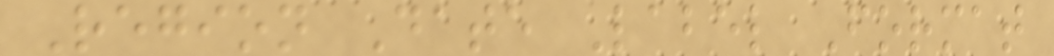Region Date Label Format
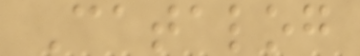Catalog
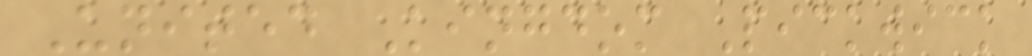United Kingdom Pickwick
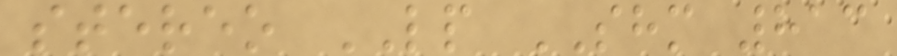stereo LP SHM 813
